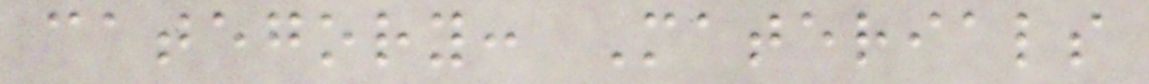category: Materials
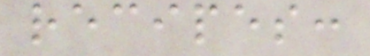recipes:
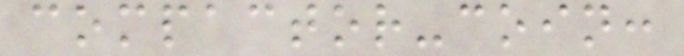compactor-coin:
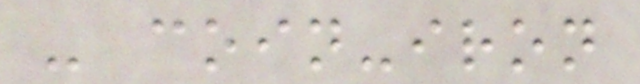- coin-iron
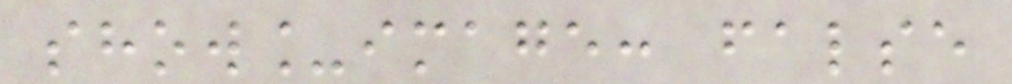show_image: false
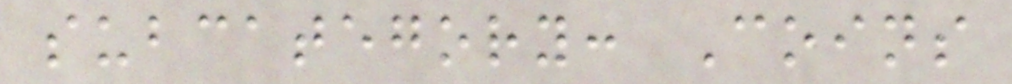subcategory: Coins
